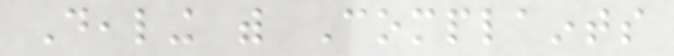Dealing with Complaints
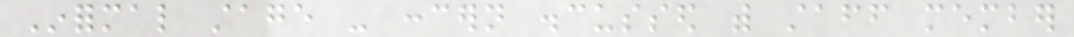Informal stage - concern discussed with staff member
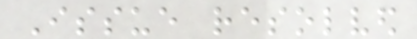Issue resolved
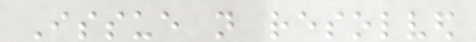Issue not resolved
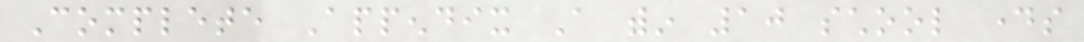Complete Appendix A within 10 school days
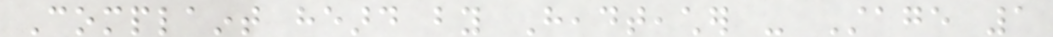Complaint heard by Headteacher - Stage 1
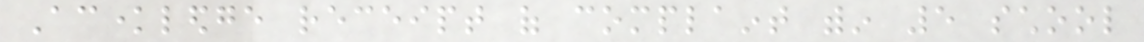Acknowledge receipt of complaint within 5 school
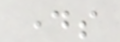days
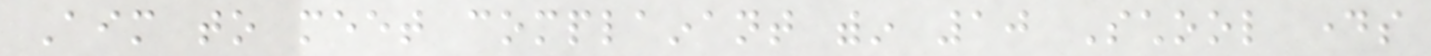Aim to meet complainant within 10 School days
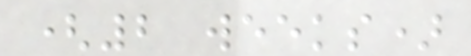(2 weeks)
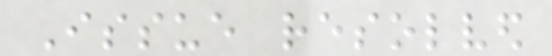Issue resolved
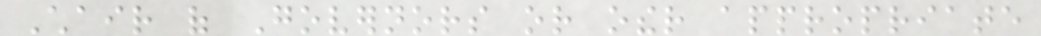Chair of Governors or other appropriate
